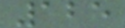125
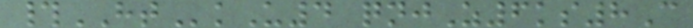#HTkU4 qnjZ6ks8C
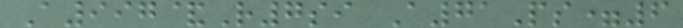A997&R7si A71Ps=6
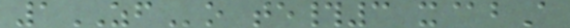1ZFo te#3 x@bA
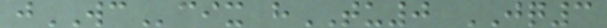jWCcix hTU0 JQ3
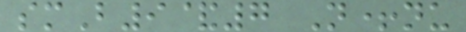smB9&7 N+nu
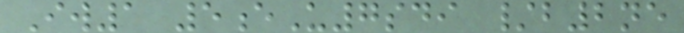Iw1 5eU7sdi /b2ne
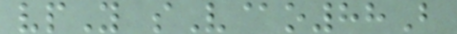vpY sV@o88B
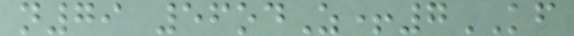n79 56odZ+7KF
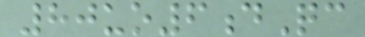80uo6dQc
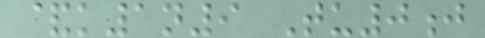&k1n9 Tu0j
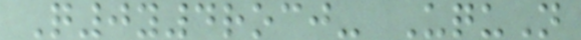Q0y4rocj- UquN
